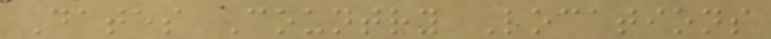Dates Country Locations
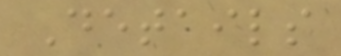Details
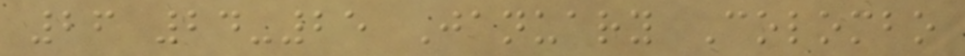26 24-25 January Colombo
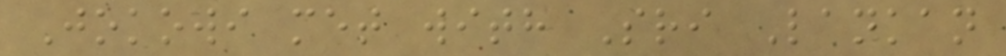Jokowi met with Sri Lankan
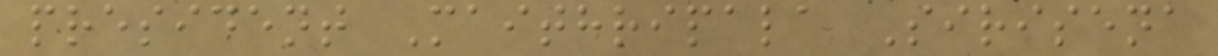president Maithripala Sirisena
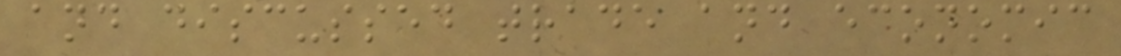and discussed trade and economic
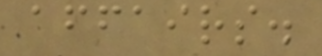affairs.
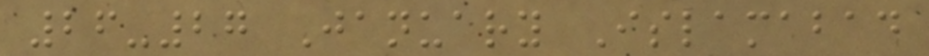26-27 January Islamabad
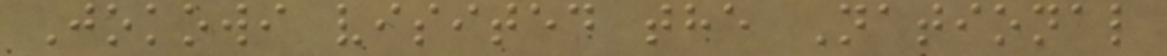Jokowi visited the National
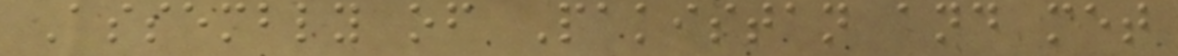Assembly of Pakistan and met
